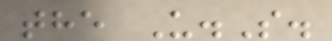the U.S.
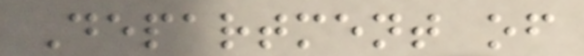Department of
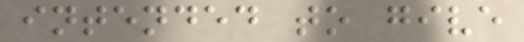intended to give
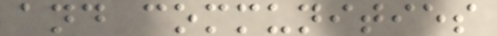and communities
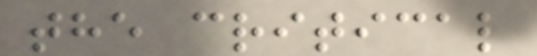the critical
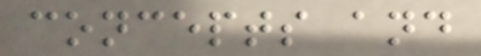concepts and
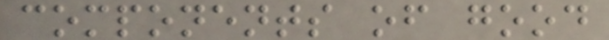components of good
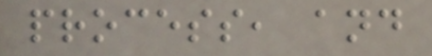process, and
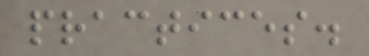practices.
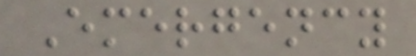Emergency
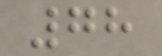78
